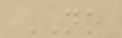NO
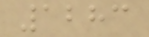1283
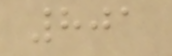801
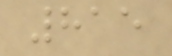815
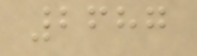2687
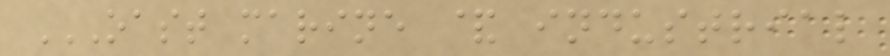OAST MARINE & INDUSTRIAL
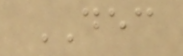DEC
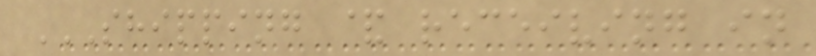SHIPPING & RECEIVING IN
